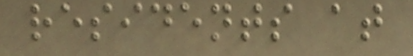residents at
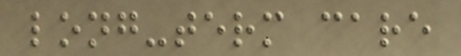long-term care
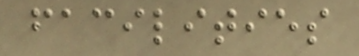facilities
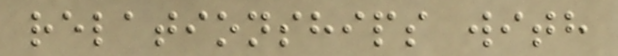relationships with
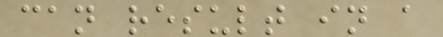can result in a
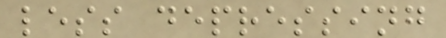less depressing
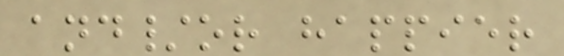and/or happier
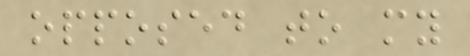opposed to my
